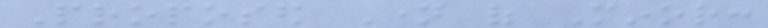Proposed Name of Minor:
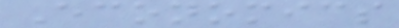Economics
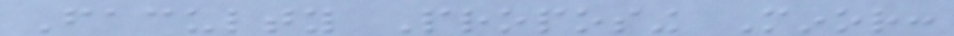Faculty Proposing Minor:
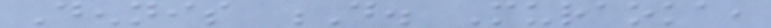Dennis D. Muraoka,
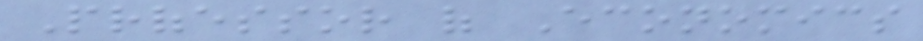Professor of Economics
